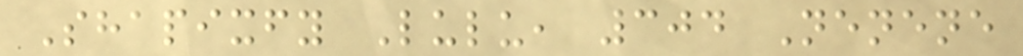Shapixfy Lulu, 304 Nenene
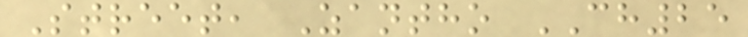Street, Zantho CH25
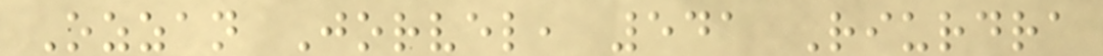Ozzan Jorvel, 541 Riurdra
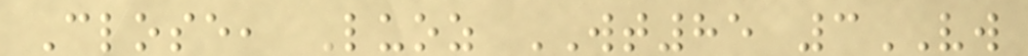Close, Luoz WT85 3VW
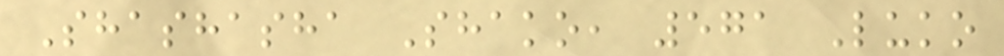Shashasha Shako, 571 Luko
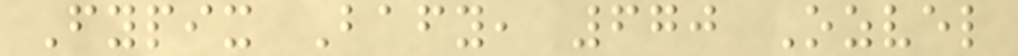Fypix Bafy, 670 Ozvel
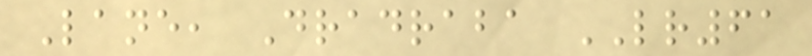Lane, Dradraba LR61
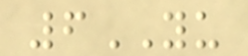6YU
